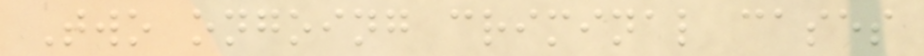Two ongoing criminal cases
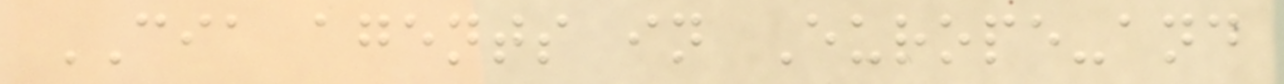CIA agents in Europe-and
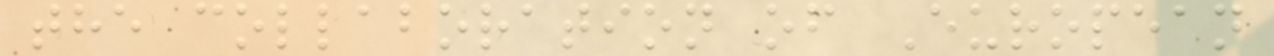the collaboration of European
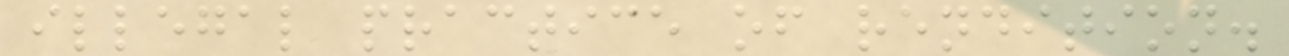illegal practice of rendition.
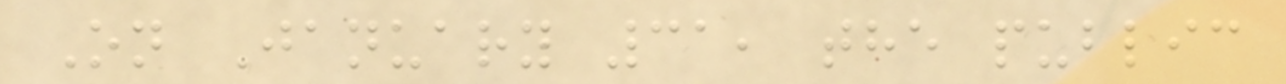On January 31, the public
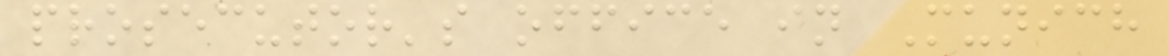prosecutor's office in Munich
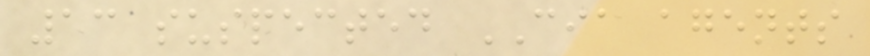13 suspected CIA agents
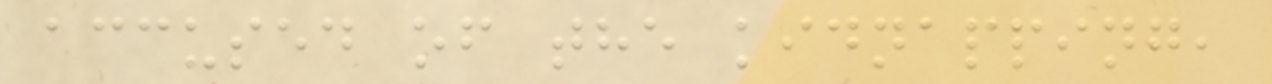accused of the kidnapping,
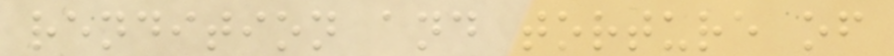rendition and torture of
